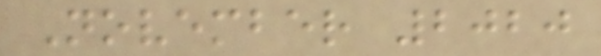November 2020
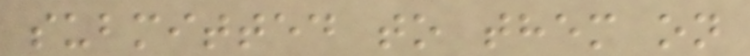submitted to them on
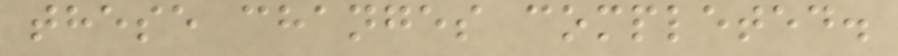these changes completed.
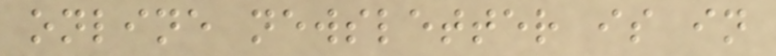online newsletter is in
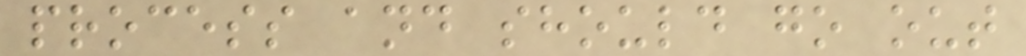process and should go out
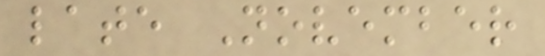late November
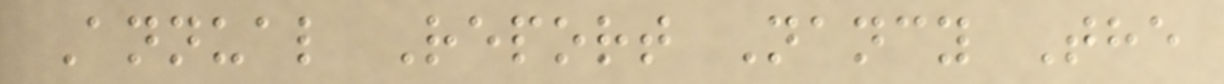Annual Report Nancy The
